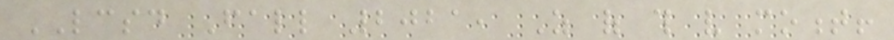LCSD Fall 2021, As of this very moment!
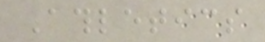Athletics
